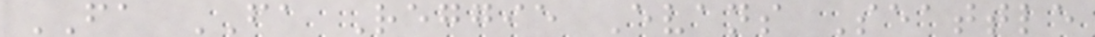FA FA Reggie Evans Seattle
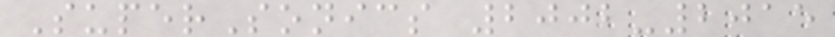SuperSonics 2002-2015
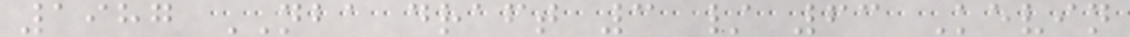1987 NBA draft 3 / 63 Kevin
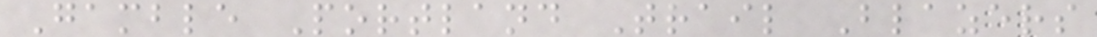Gamble Portland Trail Blazers
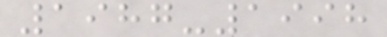1987-1998
